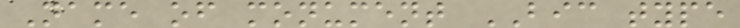Name of monument BIC type
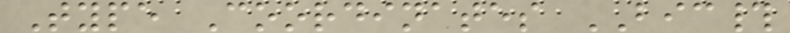Type Coordinates BIC#
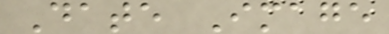Date Image
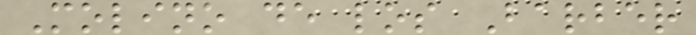Molino de los Barber
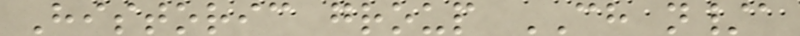Historic group CH n/a
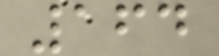164
